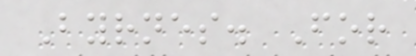Byrnes. For
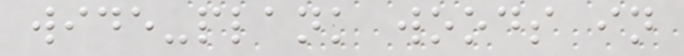wide-plank woods in
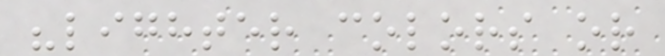"lighter colors or
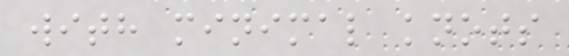with minimal knots
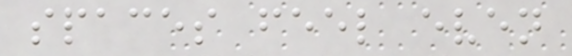spaces feel even
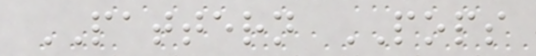PATTERN POPS
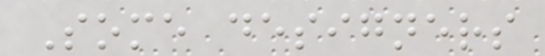Some designers
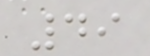49
